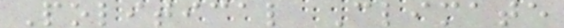Political Climate
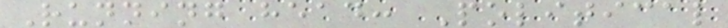Running head: Political
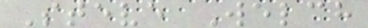Steve Welch
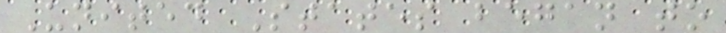United States began to
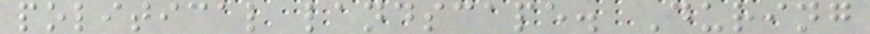political landscape. During
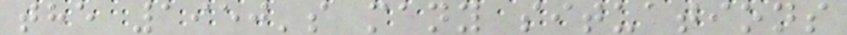the 1950's many situations
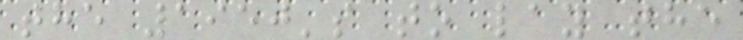the 1950's to lay the
